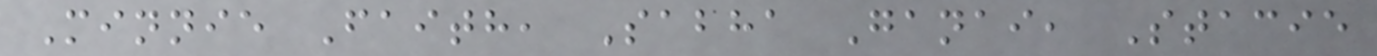Minnie Faith, Sabha Ganai, Stacie
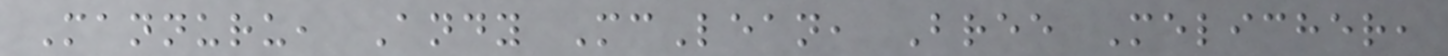Mannuru, Andy McLean, Bree Melicher,
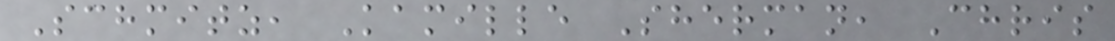Schmitz, Kamille Sherman, Chris
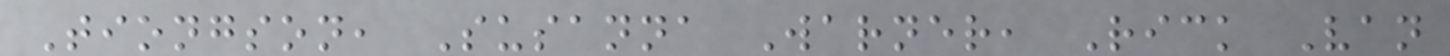Tiongson, Susanna Warner, Rick Van
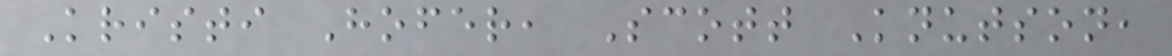Kristi Hofer, Scott Knutson,
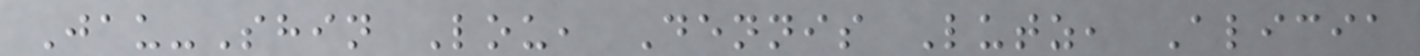Jau-Shin Lou, Dennis Lutz, Alicia
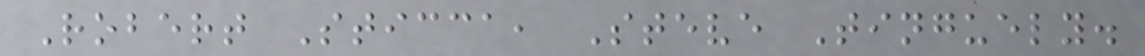Robert Sticca, Steve Tinguely.
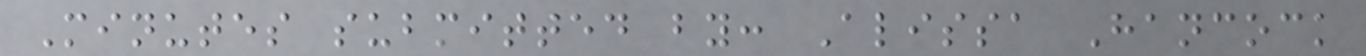Minutes submitted by: Alissa Hancock
